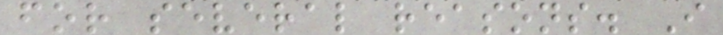for several reasons. I
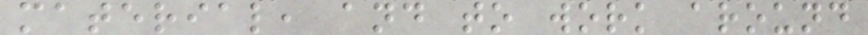material, and to work around
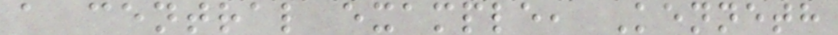a central example, Kenneth
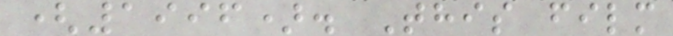(1996). This film
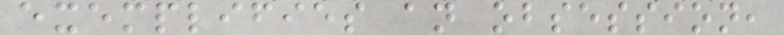exemplifies an obsession,
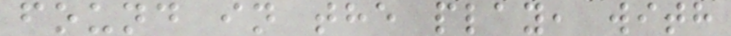found in the play, with
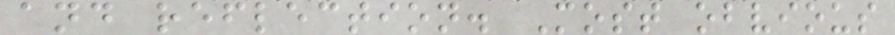and reflection. Most obvious
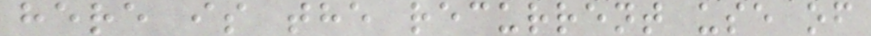here is the recurrent use of
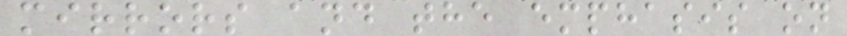mirrors and the emphasis on
